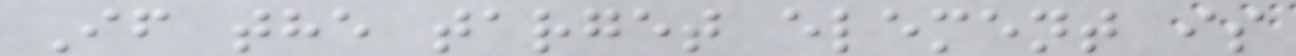If the target element is
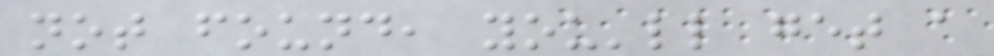not found, you'll get a
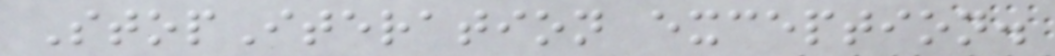StopIteration exception.
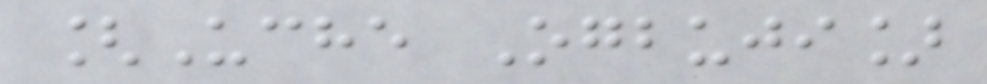[Uche Ogbuji]
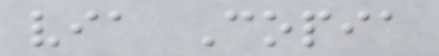via Copia
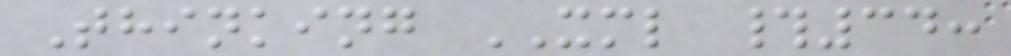Thinking XML #34:
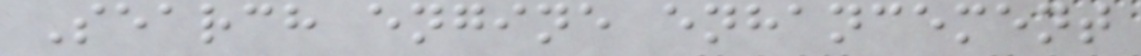Search engine enhancement
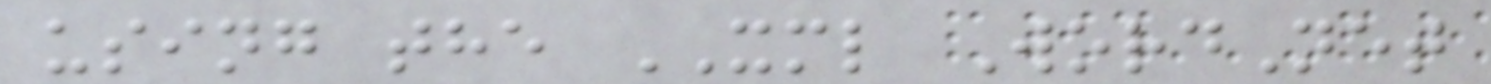using the XML WordNet
